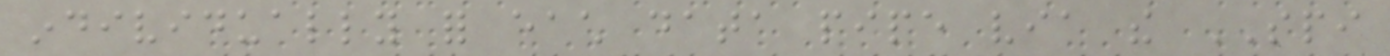individually for each data pipe via the SPI
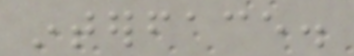interface.
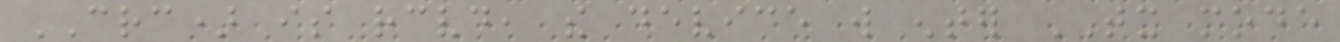CRC) is received, the device will enter TX mode
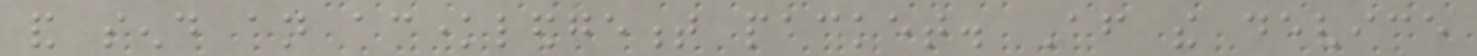and send an acknowledgement packet. After the device
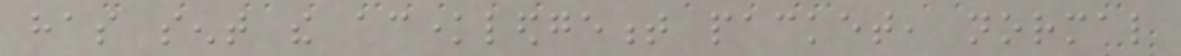has sent the acknowledgement packet, normal
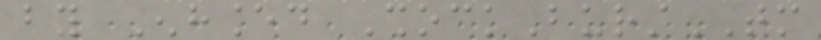by Enhanced ShockBurstTM
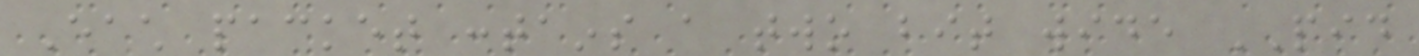Each packet contains a two bit wide PID
